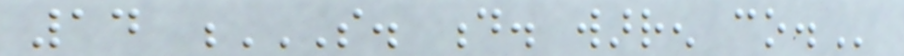14 S. D. WARREN CO.
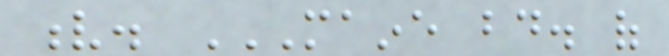v. MAINE BD. OF
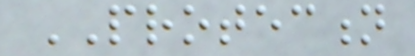PROTECTION
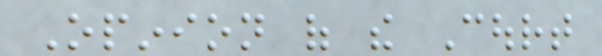Opinion of the Court
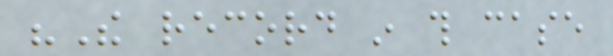"The record in this case
